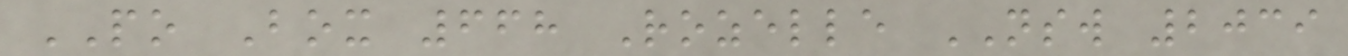PO Box 668 Rozelle NSW 2039
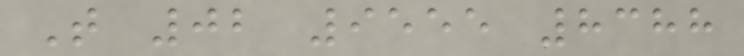T 02 9555 8388
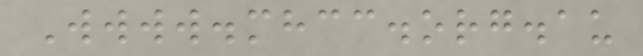Wwww.mhcc.org.au
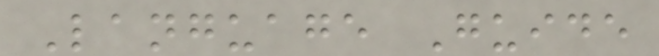Language Guide
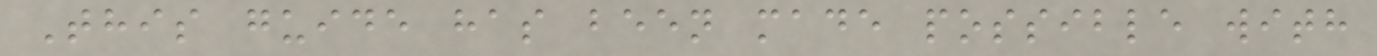This guide has been made possible with
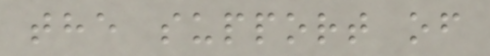the support of
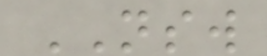NSW
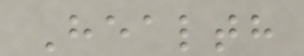Health
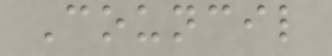Council
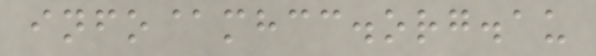info@mhcc.org.au
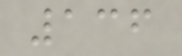136
